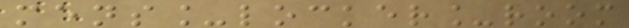mens_locker_room
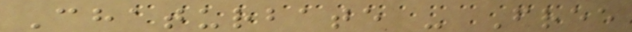Chaturbate - Free
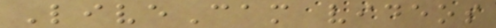LiveCam videos
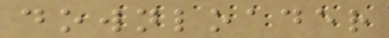downloader
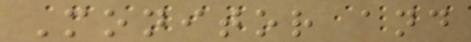Monitor and
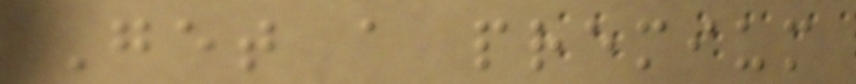Get a premium
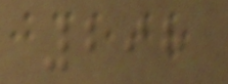298
